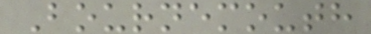Bournemouth
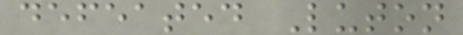defeated Luton
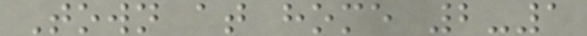Town at home 2-1
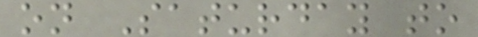on Saturday to
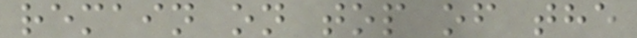remain on top of the
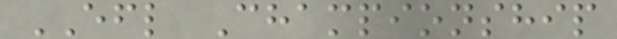EFL Championship
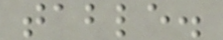table.
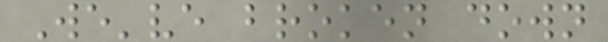We've broken down
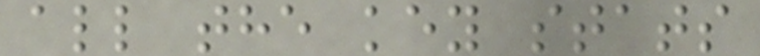all the key stats
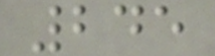245
